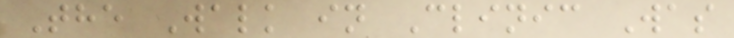The Walk in Clinic Was
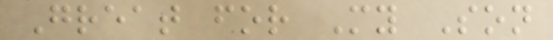Great for My Son
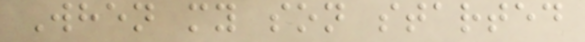When my son started
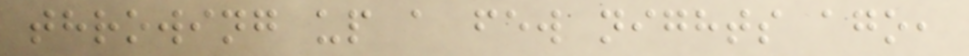throwing up a few nights ago,
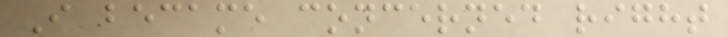I became concerned right
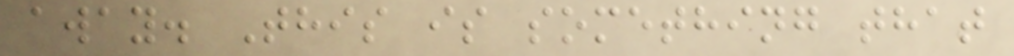away. This is something that
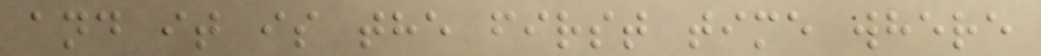and it is the first time where
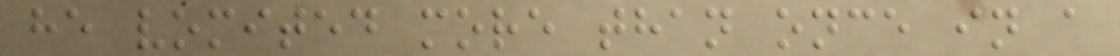he vomited more than once in a
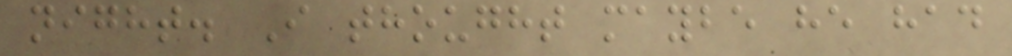night. I thought maybe he had
